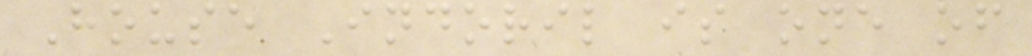House Indoril is one of
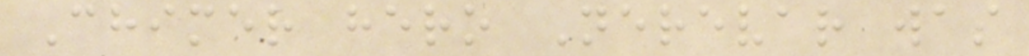Chimer hero Nerevar was
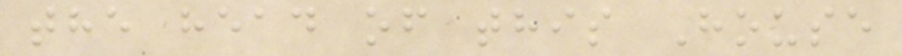the head of this House
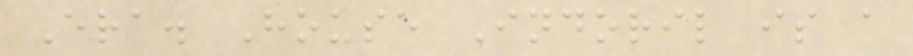Era. House Indoril is a
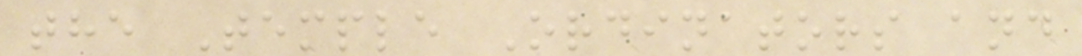the Temple Ordinators and
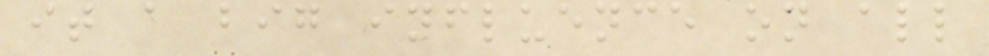it a big influence on all
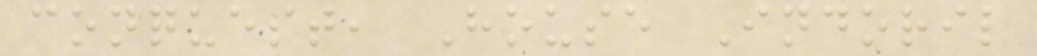conquest, House Indoril
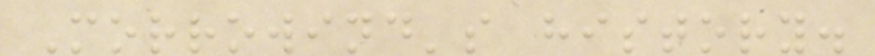Morrowind's history.
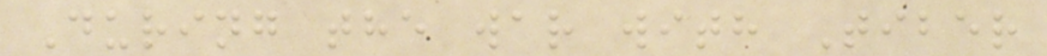During the war with Tiber
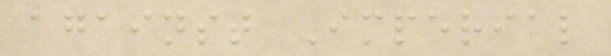against Imperial
